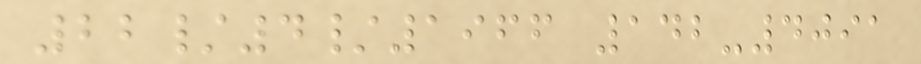22/4/1966 142-4091
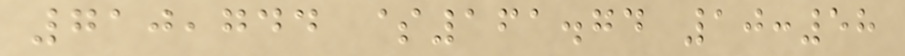710,744 $161.74 10:58
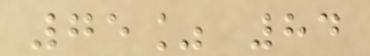75% 84
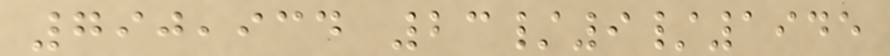790,934 23/9/1945
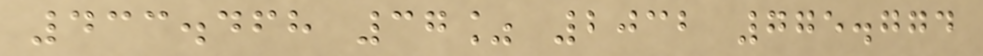433.468 37% 2032 775.774
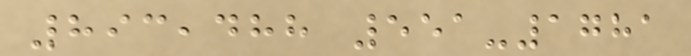893,488 551-1781
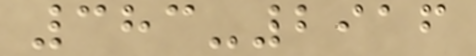383-2916
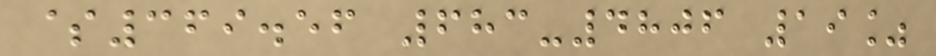$369.56 683-4806 19%
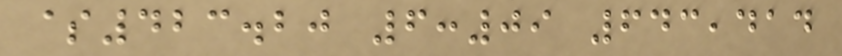$423.20 6:09 643,414
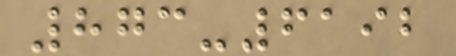873-6192
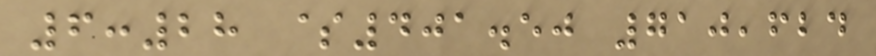6:28 $401.50 710,624
